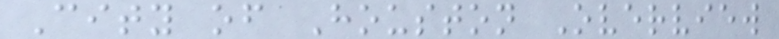City of Houston Overview
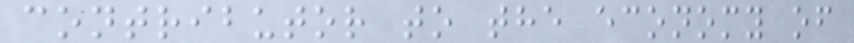contributor to the economy of
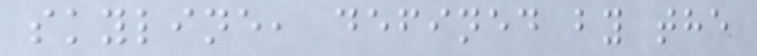skyline, defined by the
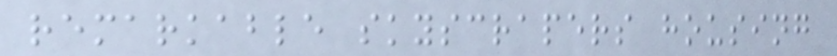remarkable skyscrapers housing
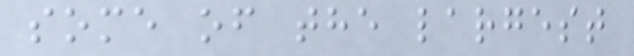some of the largest
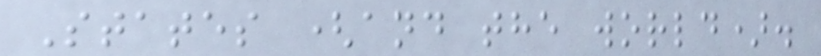States (and the world).
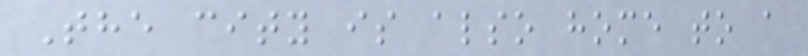The city is also home to a
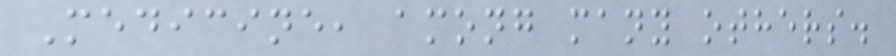Medicine, among many others.
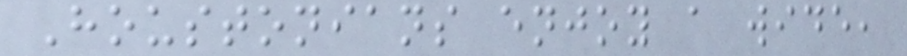Houstonians enjoy a wide,
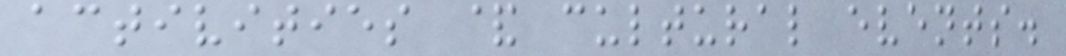activities & cultural events.
